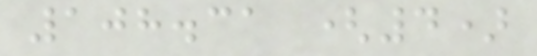108.31 (4)
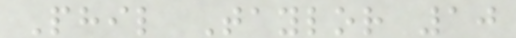Phil Taylor 10
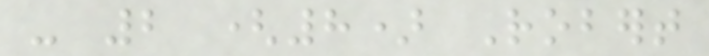- 2 (8) Robert
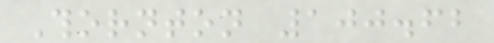Thornton 100.62
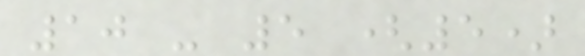10 - 5 (5)
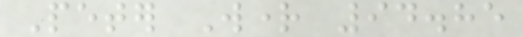Peter Wright 94.85
